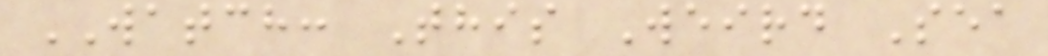WATCH: This Weird Sea
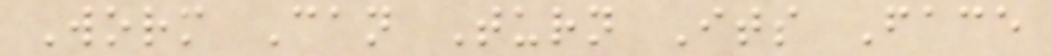Worm Can Turn Its Face
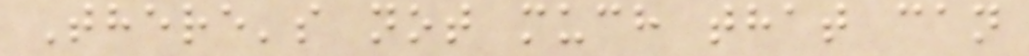There's not much that can
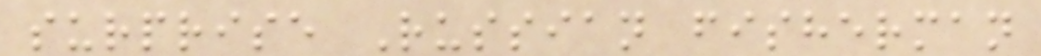surprise Russian fisherman
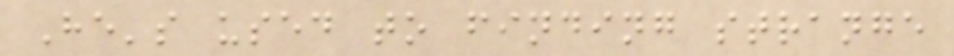He's used to finding strange
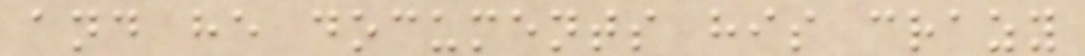and he documents his crazy
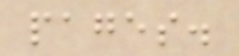pages.
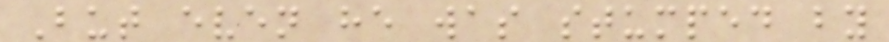But even he was stumped by
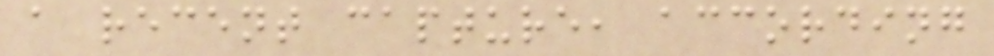a recent capture, according
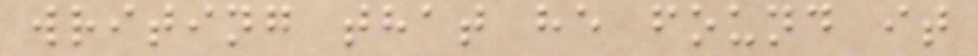writing that he found it
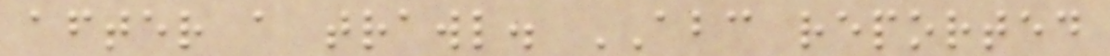after a trawl. ABC reported
